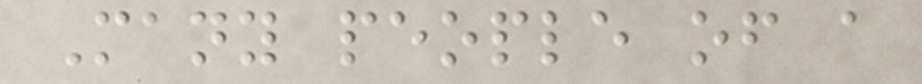Many people of a
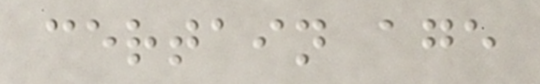certain age
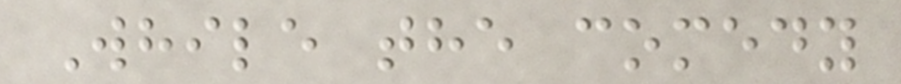While the comedy
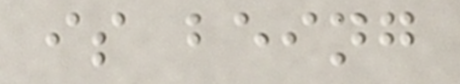is being
